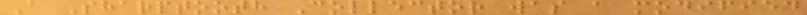A Sharptooth Collector was a modified
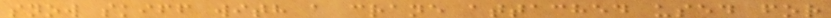snow skiff with a crane attached used for
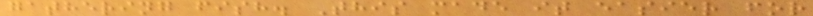gathering fish. This made it easier for
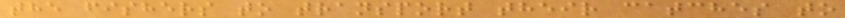the fishers to transport their catches to
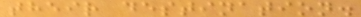their destination.
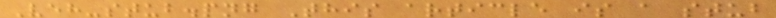Veh-stub.png This article is a stub
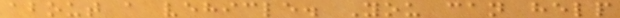about a vehicle. You can help
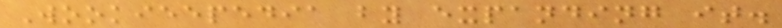Wookieepedia by expanding it.
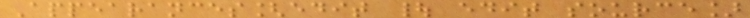Appearances[edit | edit source]
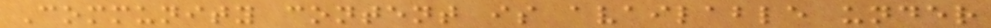Community content is available under
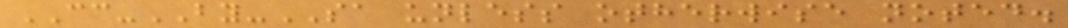CC-BY-SA unless otherwise noted.
